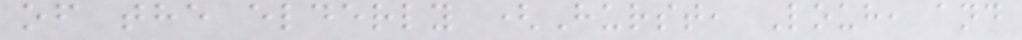of the elderly (Hurst, Louh, and
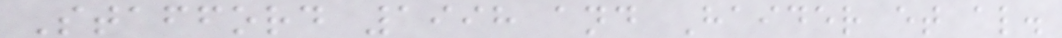Stafford 1998 and Haider et al.
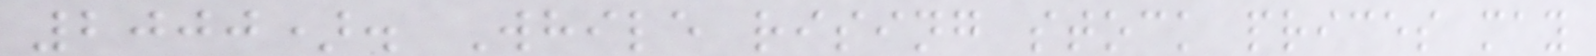2000). While rising stock prices may
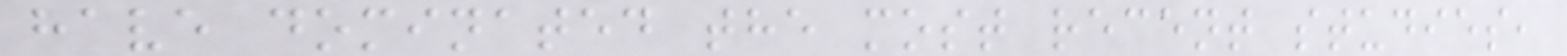have dominated the most recent studies,
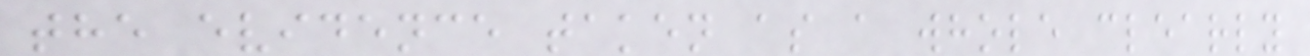the evidence taken as a whole clearly
